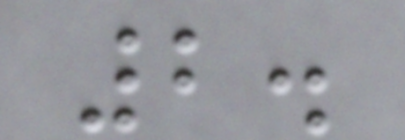2.
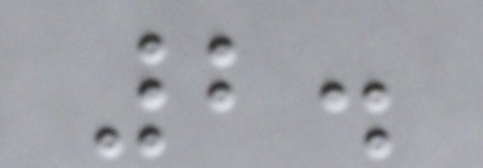2.
